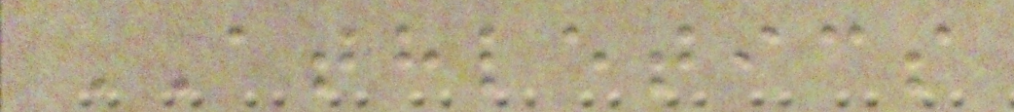ATHLETICS
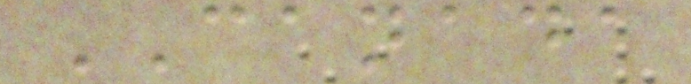CANADA
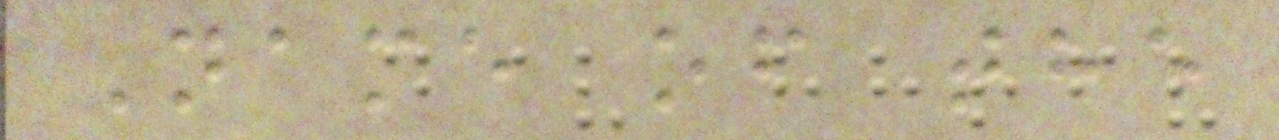Name of the
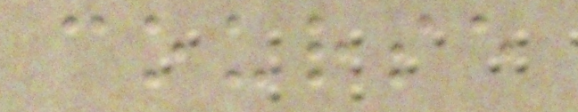course
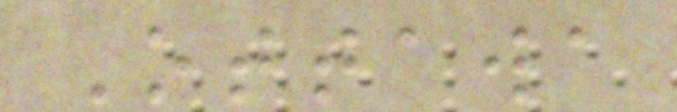Ottawa
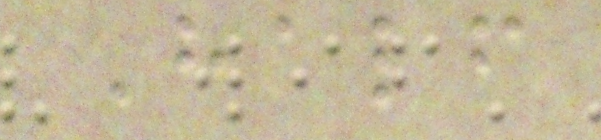Half
